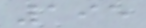195
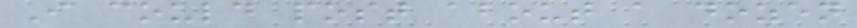I could post about a dozen
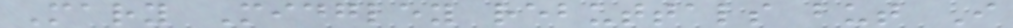Mary Midgley rebuttals but I
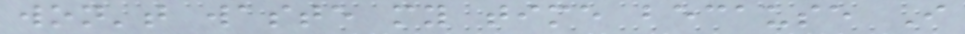won't waste my time because I
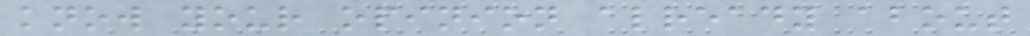know your opinion already about
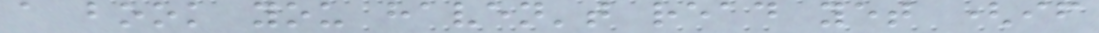a book you haven't read yet (if
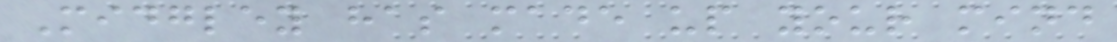Midgley has made up your mind
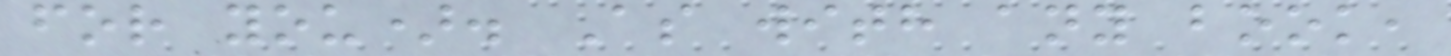for you). As with any book,
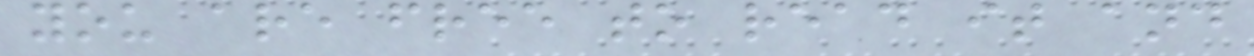you are free to read it and
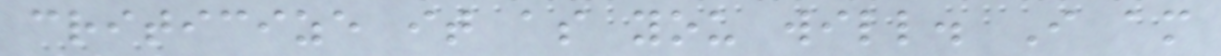criticize it as you will. I am
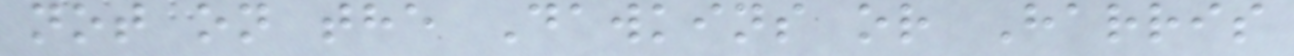not on the Dawkins or Harris
